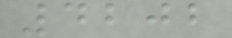4202
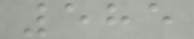585
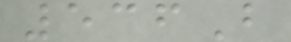536B
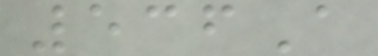536A
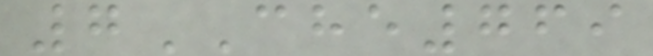7CHE769
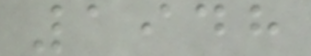1948
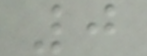0
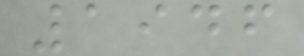1946
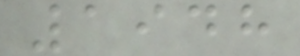1948
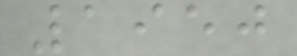1950
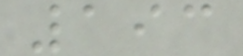193
